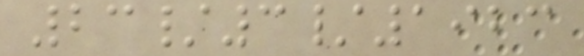23/3/1923
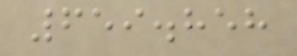659.858
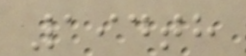194th
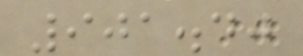901.40
